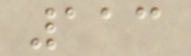113
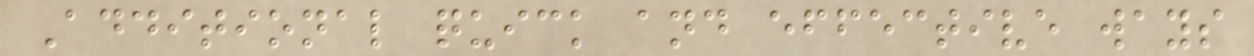Additional quick and effective ways
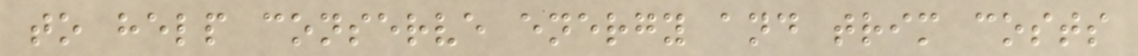to help conserve energy and trim costs
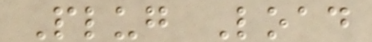Plug Load
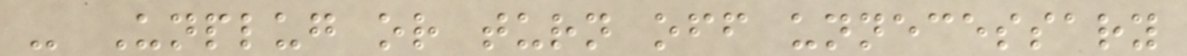- Unplug or turn off unnecessary
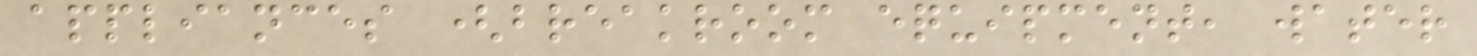appliances (breakroom equipment, water
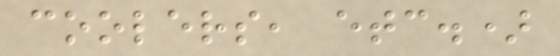coolers, etc.)
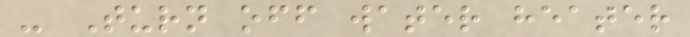- Turn off water heater
